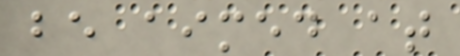be aimed at
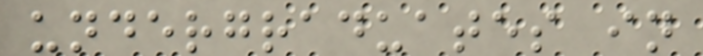undergraduates in
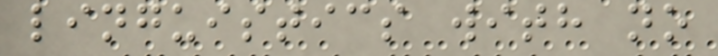linguistics with no
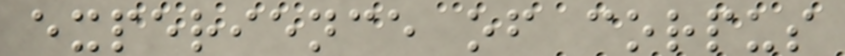experience of corpus
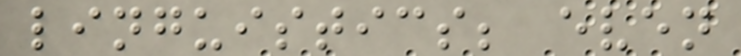linguistics; even
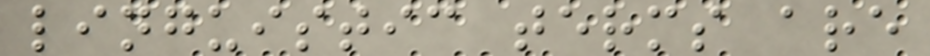linguistic terms are
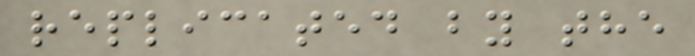replicated by the
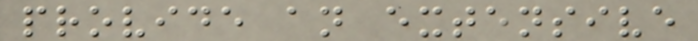provide an extensive
